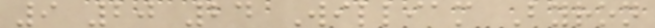9 20 24 William Byron
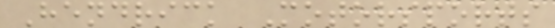Hendrick Motorsports
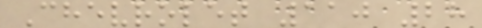Chevrolet 110 28
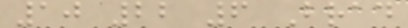10 22 6 Brad
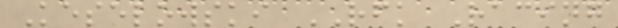Keselowski RFK Racing
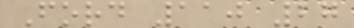Ford 110 27
